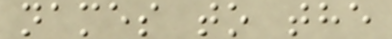names to the
